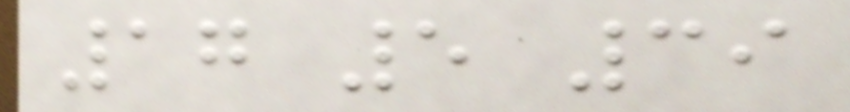17 5 39
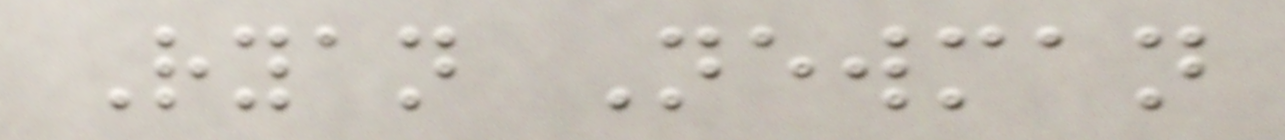Ryan Newman
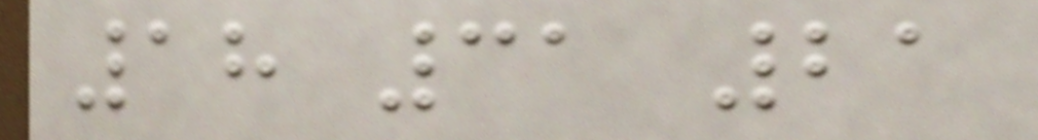18 31 21
